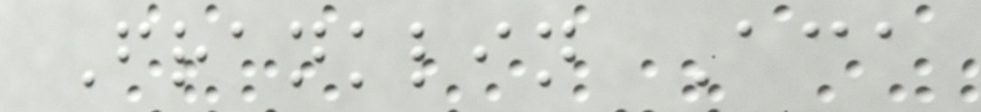Franklin Aca
